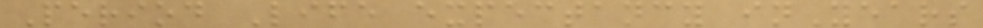Period Life expectancy inYears
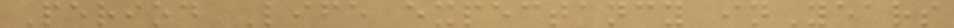Period Life expectancy inYears
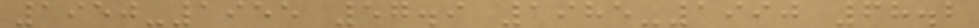1950-1955 57.9 1985-1990 68.2
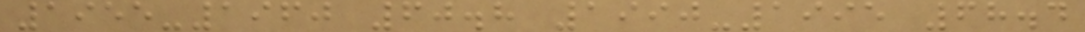1955-1960 60.8 1990-1995 68.4
